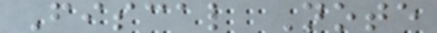Fiscal Note
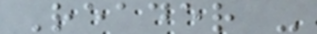Reader -
